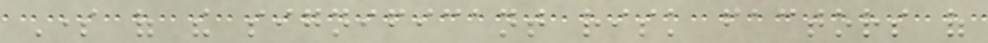Some of the significant risk factors of
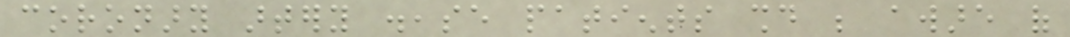coronary artery disease patients should be aware of
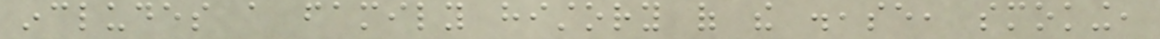includes a family history of the disease, smoking,
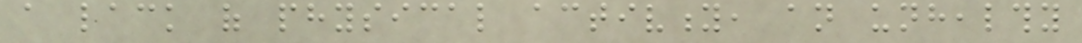a lack of physical activity, an unhealthy
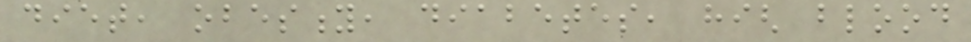diet, obesity, diabetes, high blood
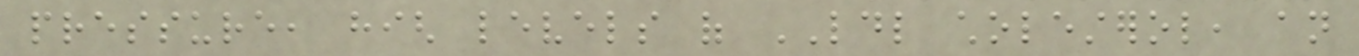pressure, high levels of LDL cholesterol, an
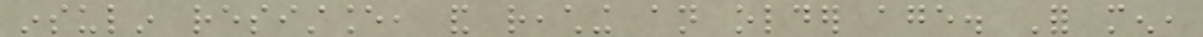insulin resistance, and reaching an older age. For men,
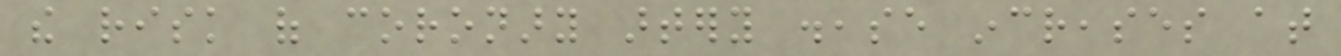the risk of coronary artery disease increases at
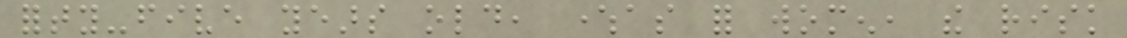forty-five years old, whereas for women, the risk
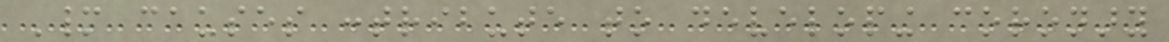Many causes contribute to developing coronary
